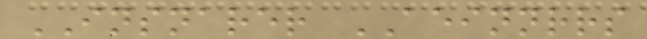INSNARER AEINNRRS
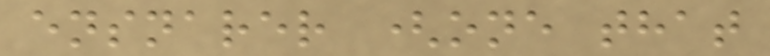ensnarer (one that
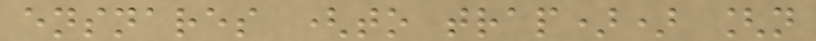ensnares (to trap)) [n
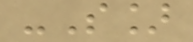-S]
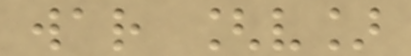war [v]
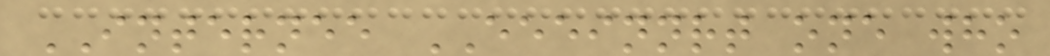INTERNEE EEEINNRT one who
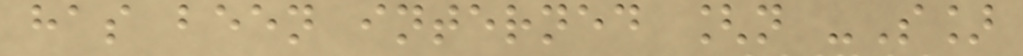has been interned [n -S]
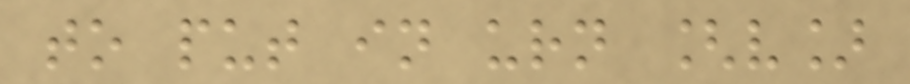to put in urn [v]
